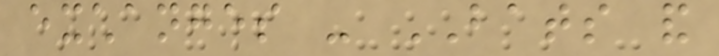exchanges - BATS and
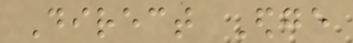Direct Edge
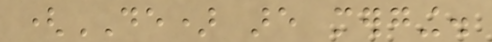(DE) are merging.
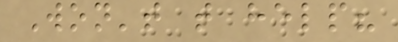Won't that help?
